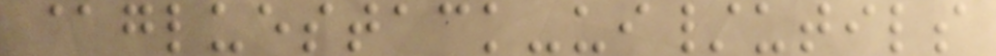@gluestack-ui/utils
